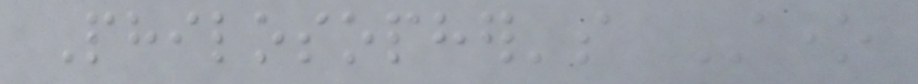Philosopher's Stone
